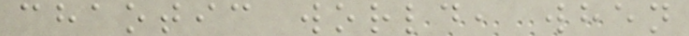chaotic world, when
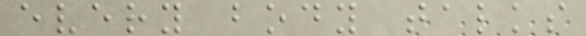every body talks
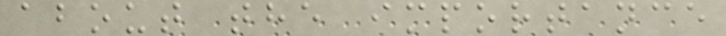about the importance
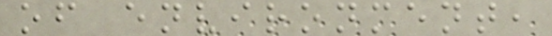of environment,
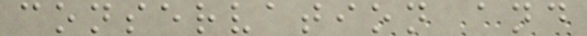conservation and
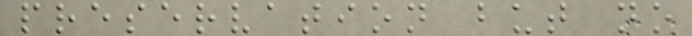preservation but no
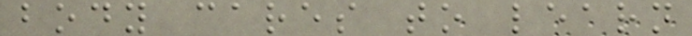body cares to learn
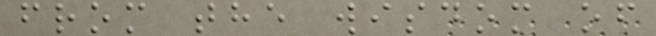from the wisdom of
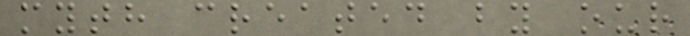myth created by our
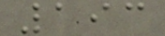193
